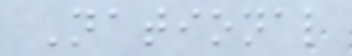National
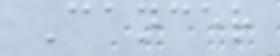Cancer
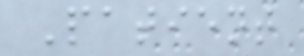Patient
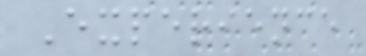Experience
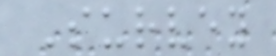Survey
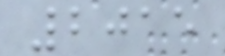2015
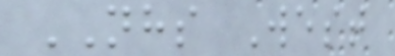NHS West
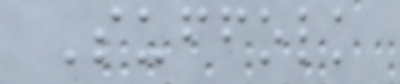Suffolk
